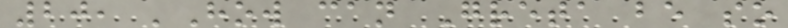20, 'How can Greta be so
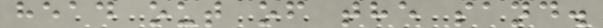head out of the sand.
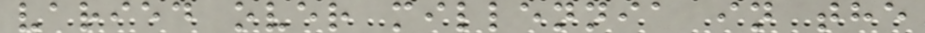varied over millennia in the
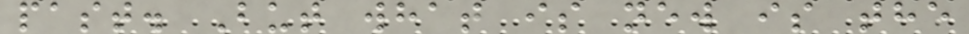past. But what is new is the
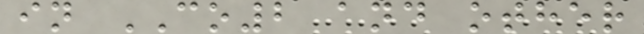in CO2 and other
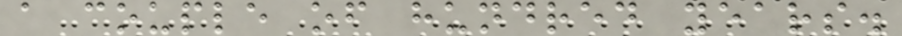a couple of hundred years.
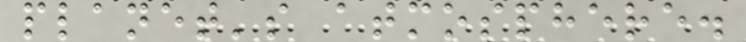planet's atmosphere.
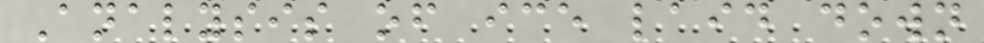Analysis of ice laid down
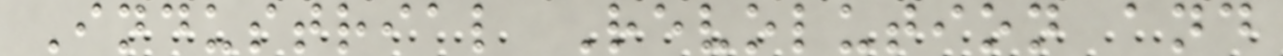Industrial Revolution and
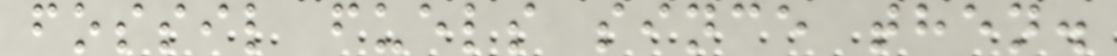fossil fuels since then.
